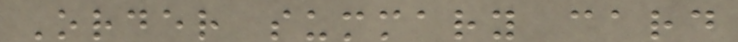Order summary card
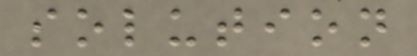solution
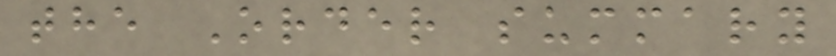the Order summary
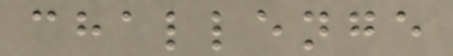challenge
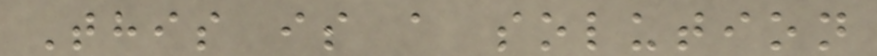This is a solution
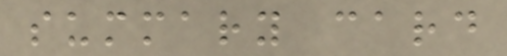summary card
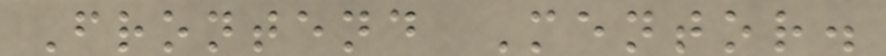Frontend Mentor.
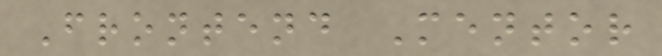Frontend Mentor
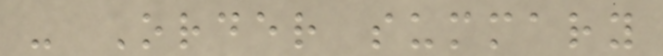- Order summary
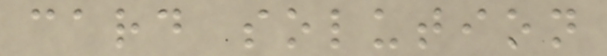card solution
